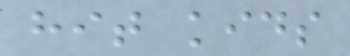hit kids
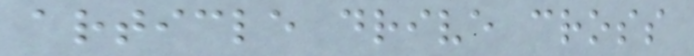article drive cross
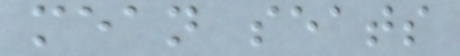mean seats
